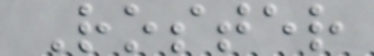Roster
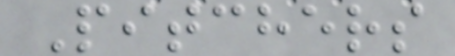Pitchers
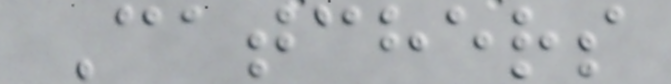Catchers
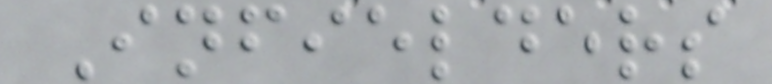Infielders
